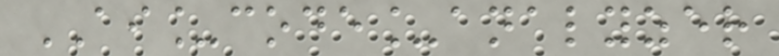AI_code_analyzer
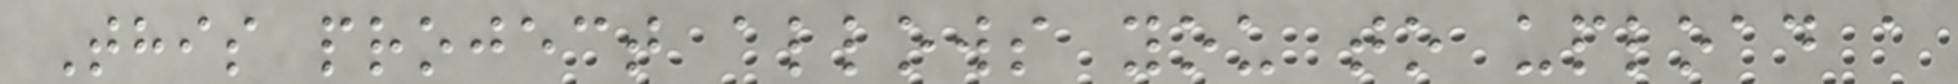This project allows you to upload a
